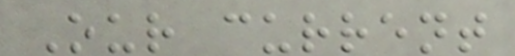Our current
